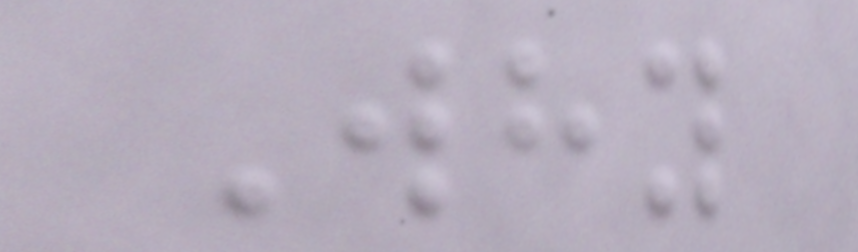Why
